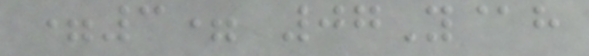=3= 07Y@h
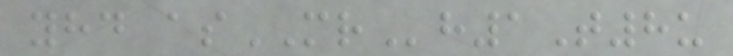yhd asMRh1T8u
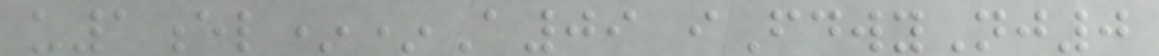u1el**A09 iFdwyNj0
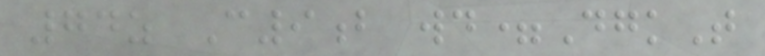74z C9b wd=DgkT
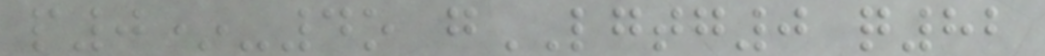p0*-4o gLGTG0 q82
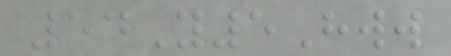54Y5Hww
